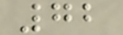72
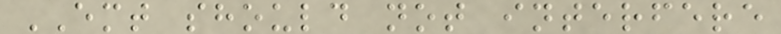EMT should not interfere
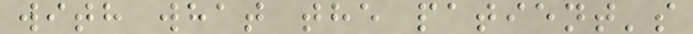with what the patient's
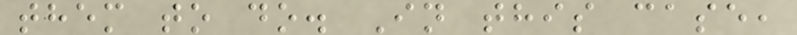them to do. In this case,
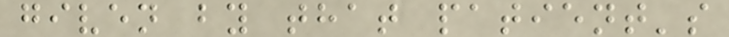given by that patient's
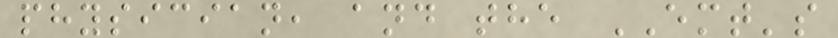physician, and the EMT's
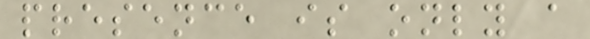presence is only a
